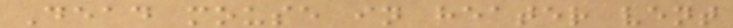Dead mouse in heater vent
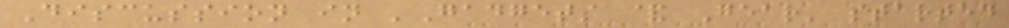Discussion in 'Gadgets & Gear' started
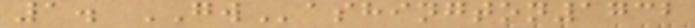1. GWashington1732
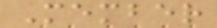Member
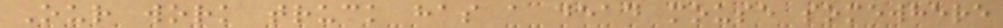Our work truck has a dead mouse somewhere
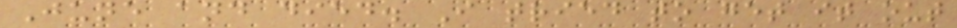June and died. I tried to get it out
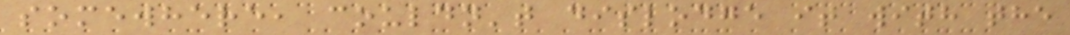somewhere, couldn't dislodge it with the
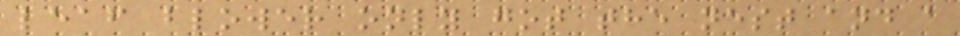leaf blower only got the nest and a
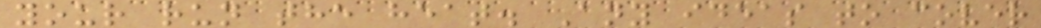your run the heat. Any ideas to cover
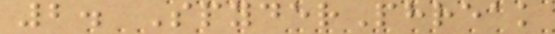2. SpyderPhreak
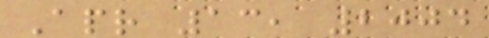Apr 13, 2004
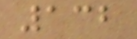132
